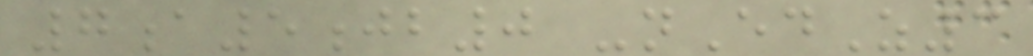7a5jb0 -nEdZ3
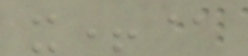x+@
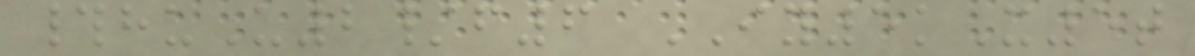#huU2/f6 IY5kX5t
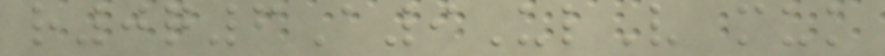r0q6A9UlV muk
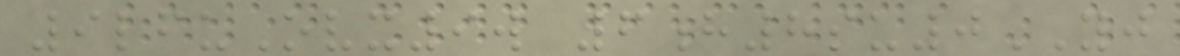9lfuOvx9w 6h8su0YJ
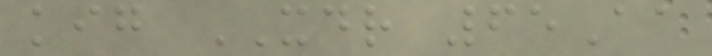kig XDR 65Aa
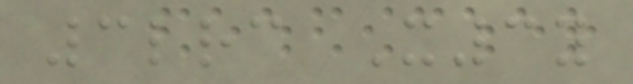3lrc X3y
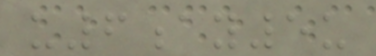u6ay5u
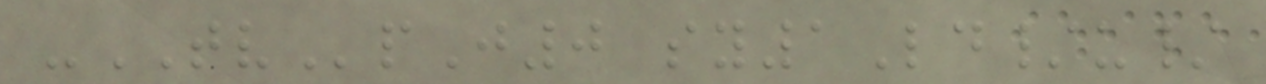-TVpJ0 sy1Ld/u/
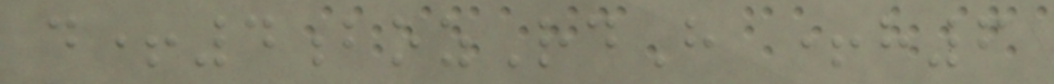d+4bozRdH +h6
